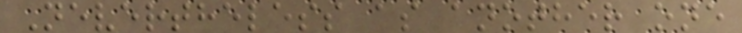Nevertheless as another one
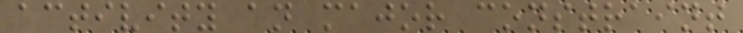activity an major constraint
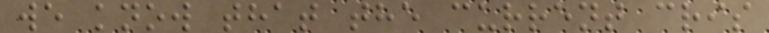we know that the current cris
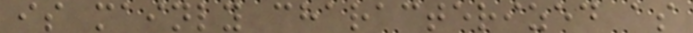is mainly characterized as
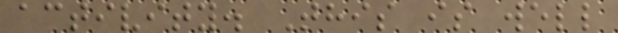activity. This is well
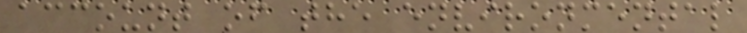account of the environmental
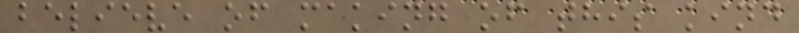believe of making of this kind
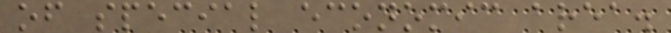of special economic area.
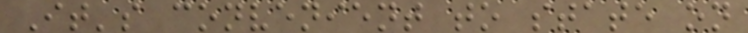It's convenient to state on
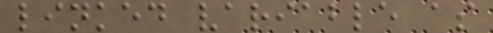linked variable as
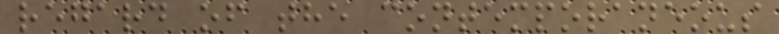regard of the contemporaneous
